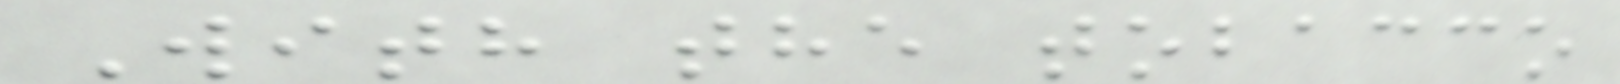With the tobacco
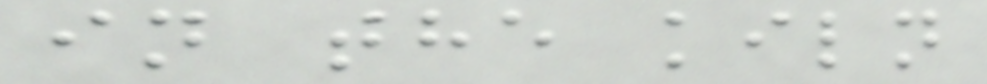in the kiln
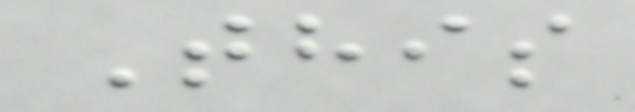This
